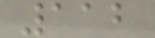112
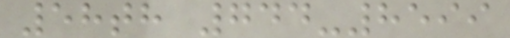58th 744-8599
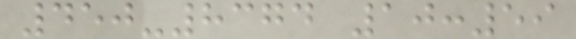450-8374 10:59
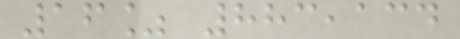16% 883,134
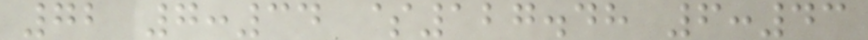72 7:34 $127.48 6:43
